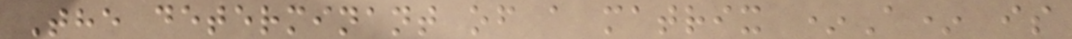The determinant of a matrix *A* is
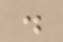.
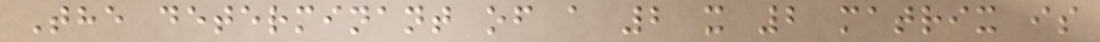The determinant of a 2 x 2 matrix is
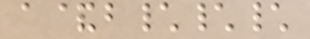a&b\\\
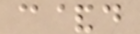c&d
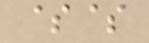$$
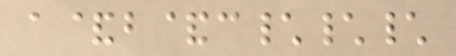a&b&c\\\
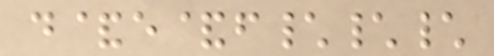d&e&f\\\
